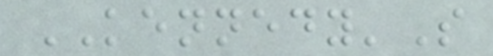KENNEDY'S
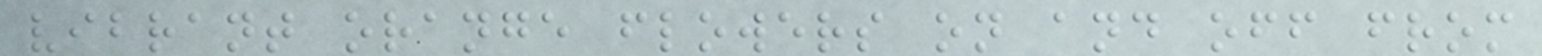vibrant orange flowers on and off from
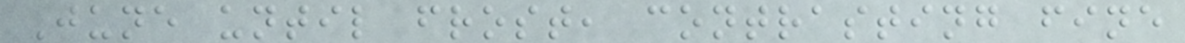June until frost, contrasting fine
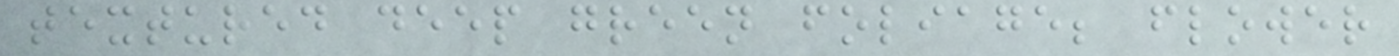textured deep green foliage; flower
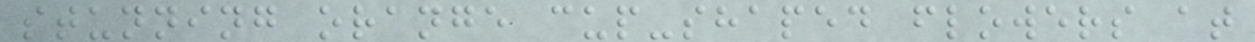stunning orange cup-shaped flowers at
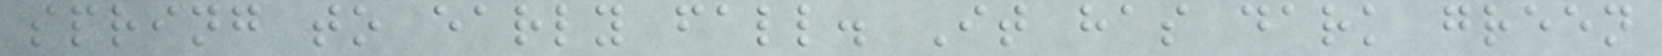spring to early fall. It has dark green
